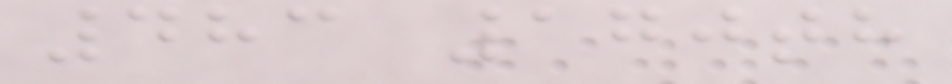483 170th
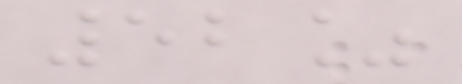52%
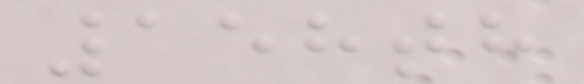158th
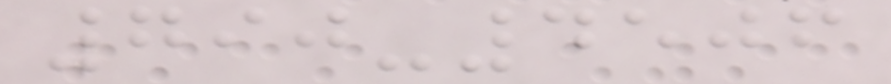790-4506
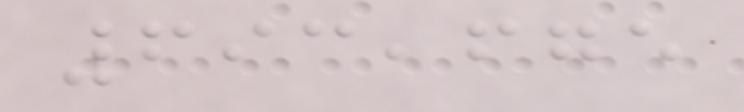693,675
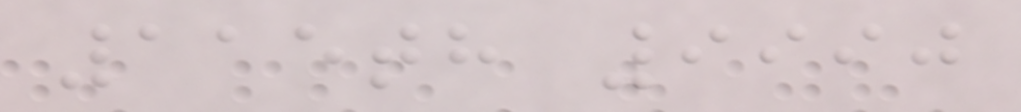115th 9990
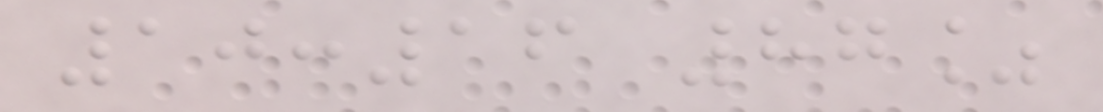10:16 87%
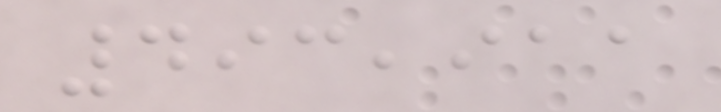493,911
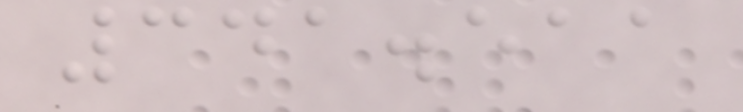341.511
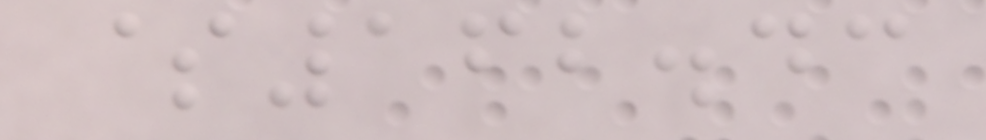$162.43
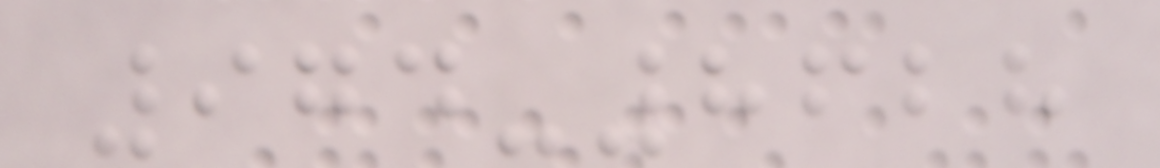974-8628
